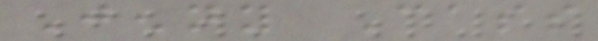Jenny Cass
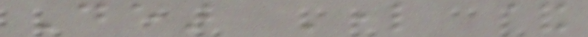Dear Lord &
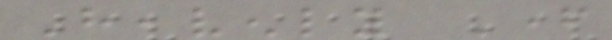Heavenly Father
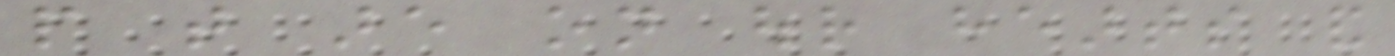people that are on our hearts and
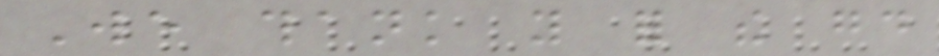We thank you for the good
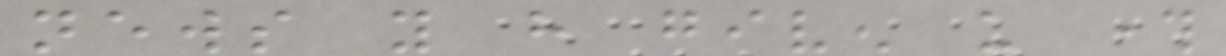news you have given us through
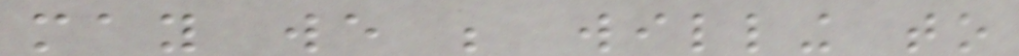may we be willing to
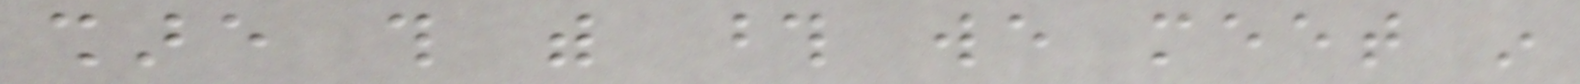share this with those we meet in
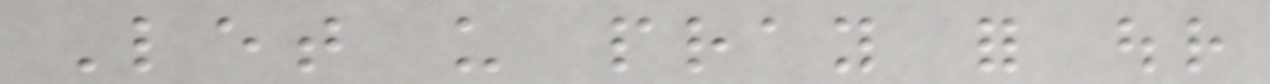Let us pray for our
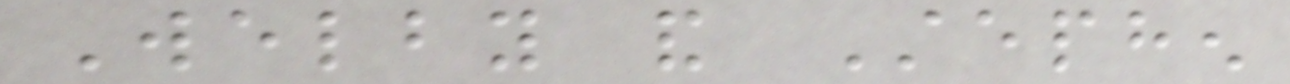Welby and Stephen
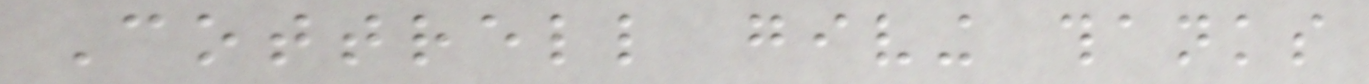Cottrell giving thanks
